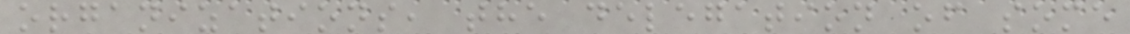organizations, the delegation of some
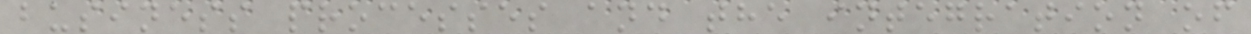business processes and the integration of
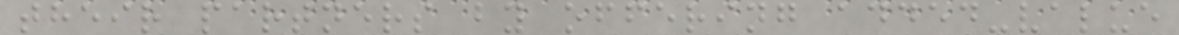their partners by offering added-value
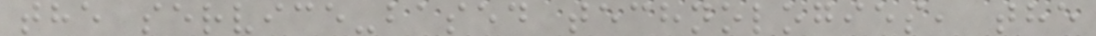the service-based technologies, the
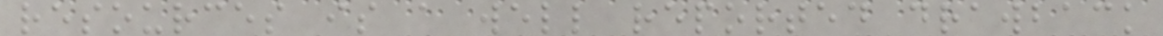resources is a well reported drawback
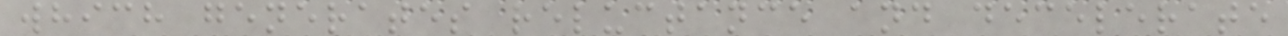which generates reluctance and decelerate
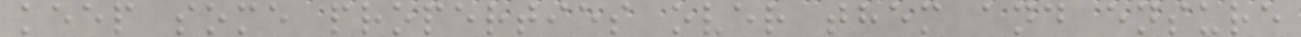keep some properties over them and ensure
